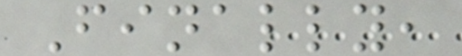Finally,
